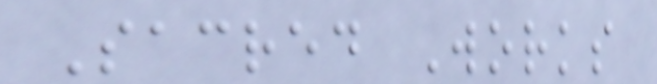Sacred Works
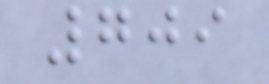709
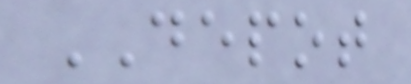DEPOT
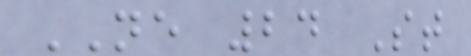NE 24 St
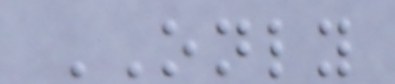ONLY
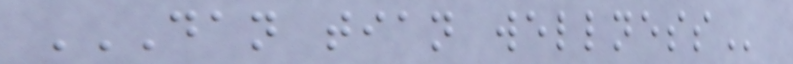DAN TIAN WELLNESS
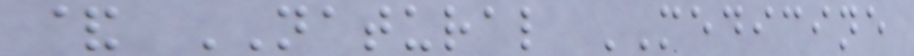& NATURAL MEDICINE
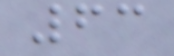63
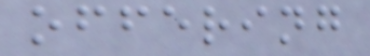offering
